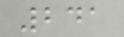241
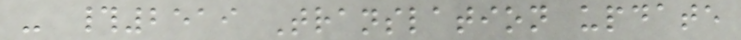- #2519 Translation update
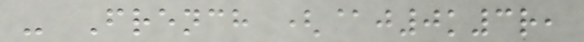- French (@j0k3r,
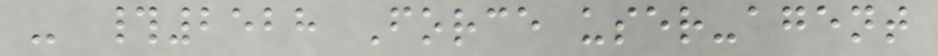- #2528 Force user-agent
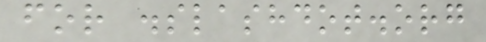for .slashdot.org
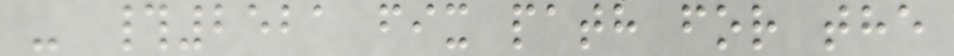- #2521 fix path for the
